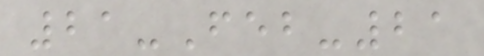21-Feb-21
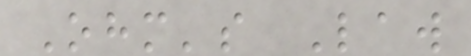Ohm's Law
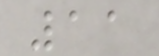11
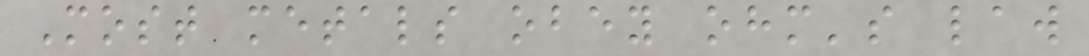Most metals obey ohm's law
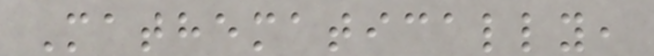Mathematically,
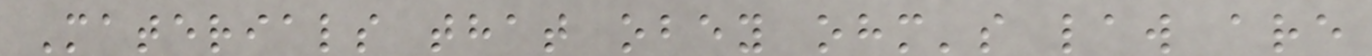Materials that obey ohm's law are
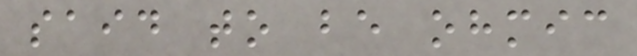said to be ohmic
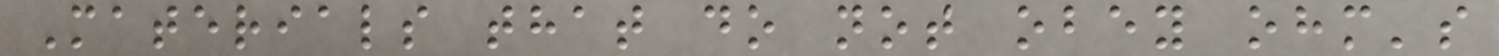Materials that do not obey ohm's
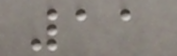11
